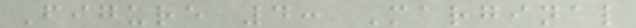Figure 4: Marginal
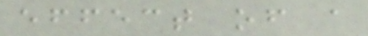effect of a
